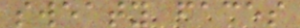sweaty faces
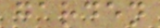garden
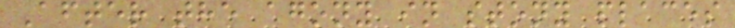After the agony in stony places
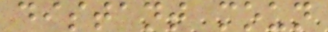distant moun
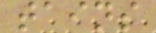tains
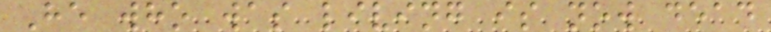He who was living is now dead
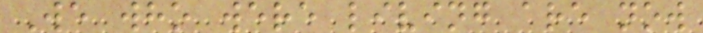We who were living are now
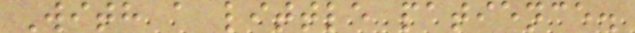With a little patience.
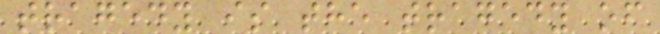tragedy is the tragedy of
